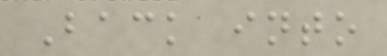Back into
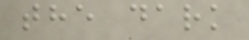the dark
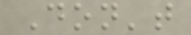Don't
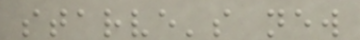starve's new
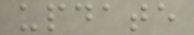update
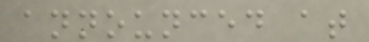announced at
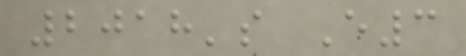2018's E3
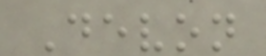Devon
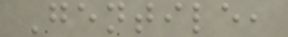Gentile,
